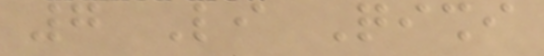7 Li Qishi
